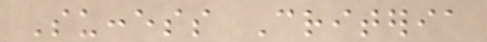Success Criteria
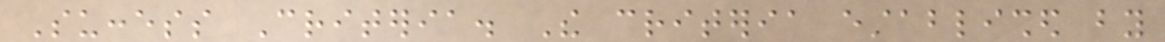Success Criteria. The criteria established by
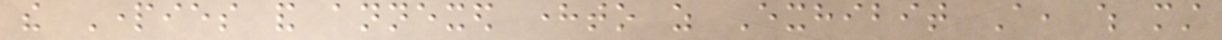the Parties and annexed hereto as Exhibit A, which must
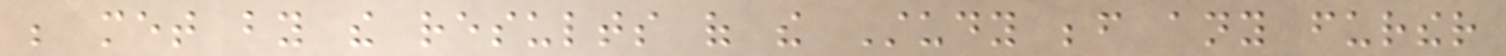be met by the results of the Study before any further
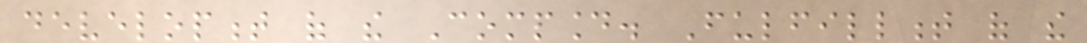development of the Compound. Fulfillment of the
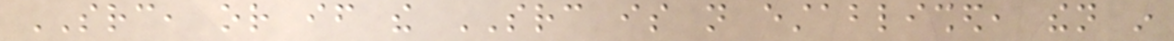SRC, or if the SRC is not established, then in
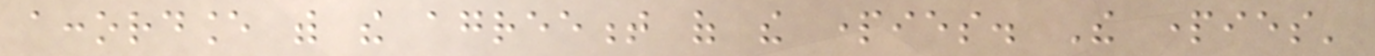accordance with the agreement of the parties. The parties'
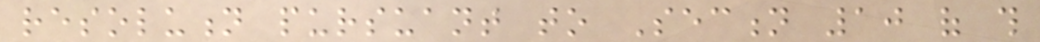resolution pursuant to Section 10 of this
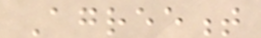Agreement
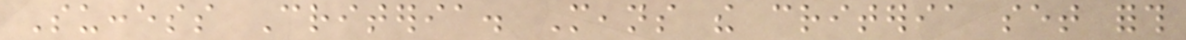Success Criteria. Means the criteria set forth
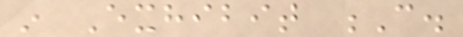in Exhibit C.
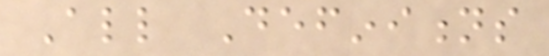All Definitions
